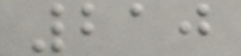210
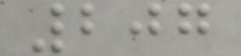207
